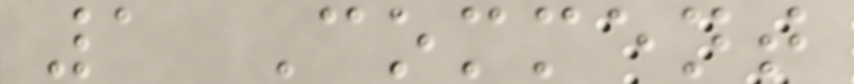1 Comment
